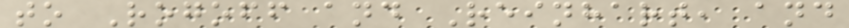to Rogoff and Reinhart, and
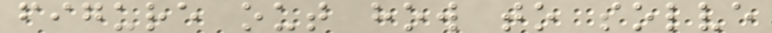figure out how to solve
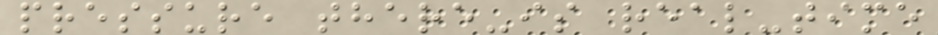pressure there-is real-time
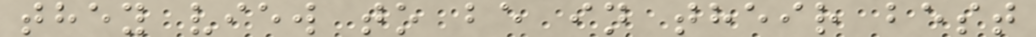they view to be in their best
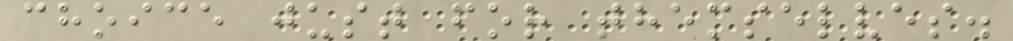choice just for themselves.
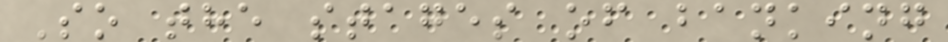So the stages of banking
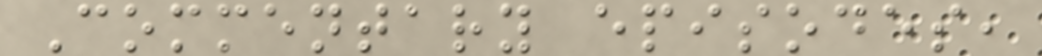Commentary episodes,
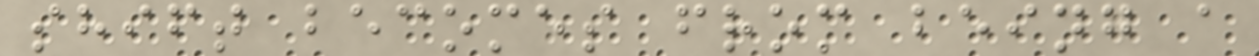shift becomes from being a
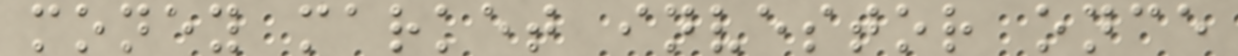money market investor once
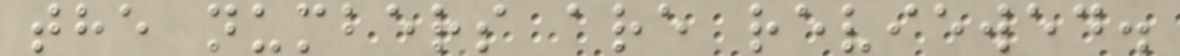the numbers are reviewed.
